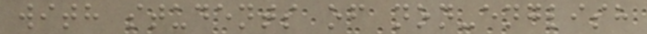with students of non-english
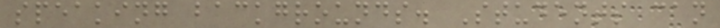speaking backgrounds. Students can
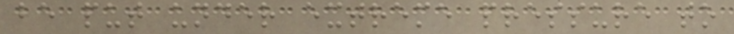be put under extreme pressure to
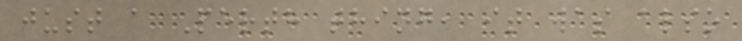just a Perth thing, it was also
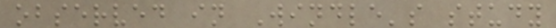observed in Windle's study
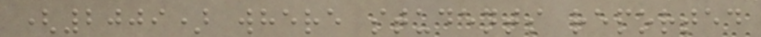(2009) where students reported
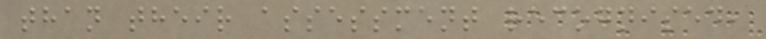than their assessment recognised,
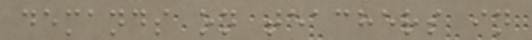demands on teachers in
